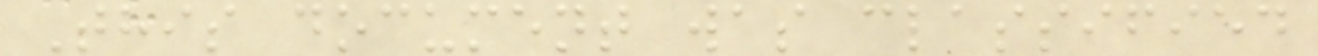This document was classified
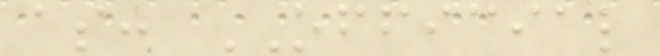as: OFFICIAL
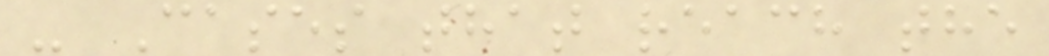- Cases that reach the
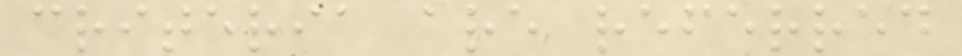criteria are referred
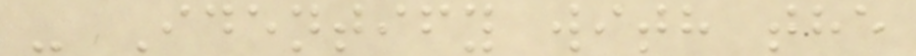- Identify with the
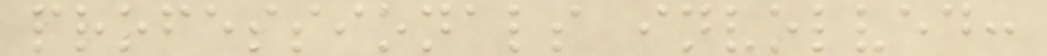professionals involved:
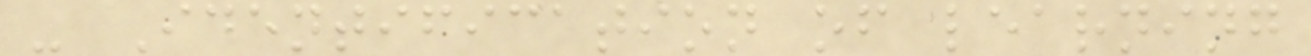- Identification of learning
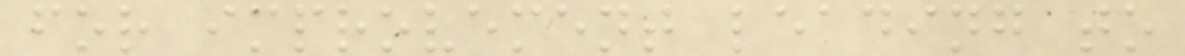for improvement leading to
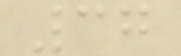37
